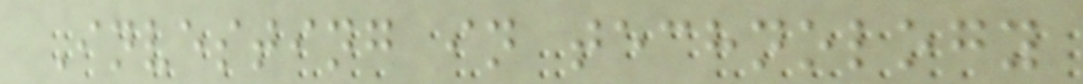Investing in technology
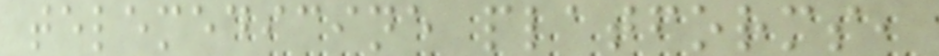telemedicine platforms,
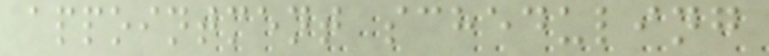appointment scheduling
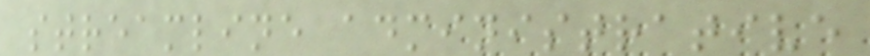streamline administrative
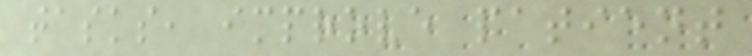tasks, improve patient
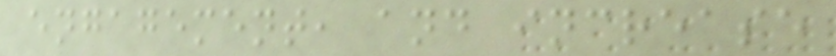engagement, and increase
